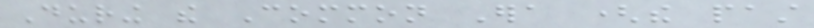During the Common Era (the past
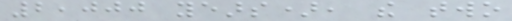2,000 years), the two
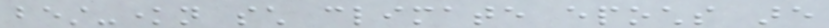best-known such climate epochs are
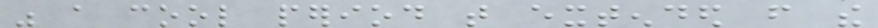was a cool period that extended from the
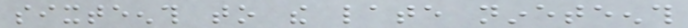sixteenth to the late nineteenth
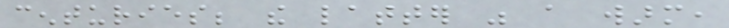centuries; the latter was a warm,
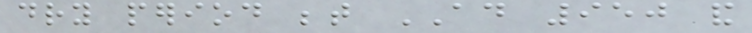dry period between AD 950 and
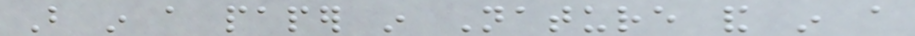But in a paper in Nature and in a
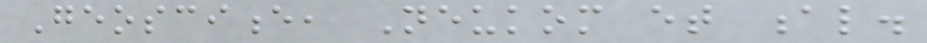Geoscience, Neukom et al.
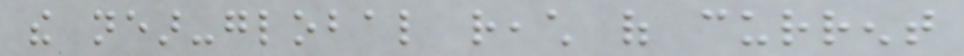the near-global reach of current
